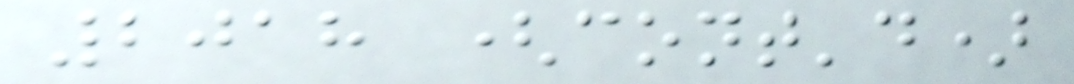2018 (cont'd)
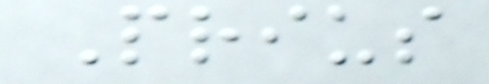Prius
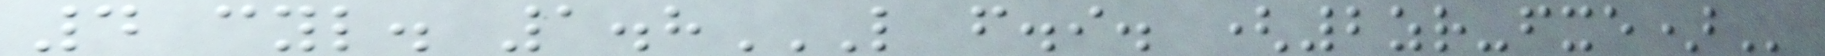4 cyl. 1.8L F.I. (2ZR-FXE)
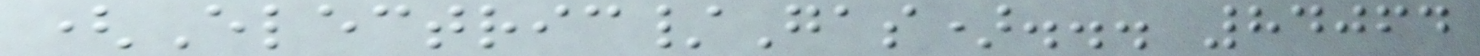(Electric/Gas)... 84064
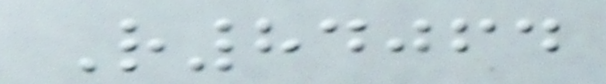R84064
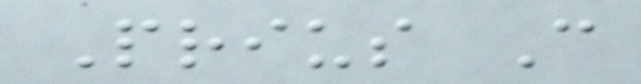Prius C
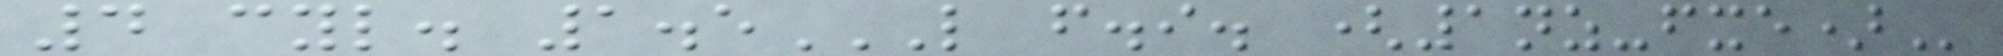4 cyl. 1.5L F.I. (1NZ-FXE)
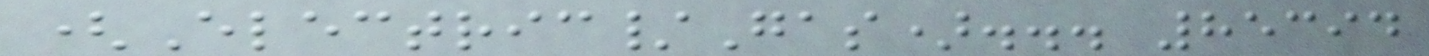(Electric/Gas)... 85394
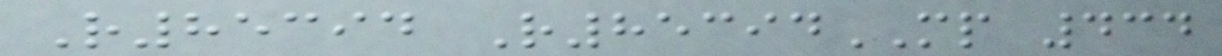R85394 R85394MP 434
